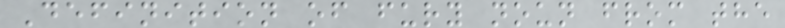Definition of fury noun from the
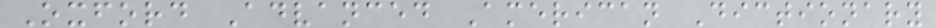Oxford Advanced American Dictionary
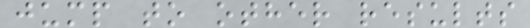jump to other results
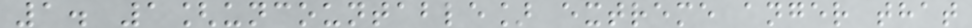1. 1[uncountable] extreme anger that
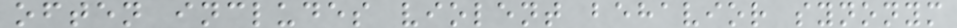often includes violent behavior synonym
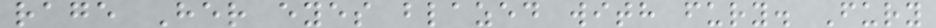rage Her eyes blazed with fury. Fury
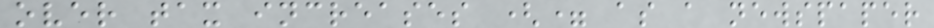over tax increases (= as a newspaper
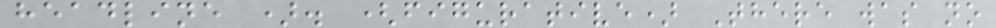headline ). (figurative) There was no
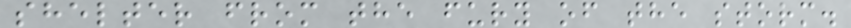shelter from the fury of the storm.
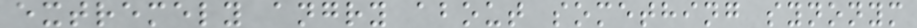extremely angry about something synonym
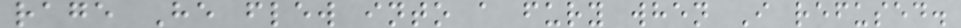rage He flew into a fury when I refused.
